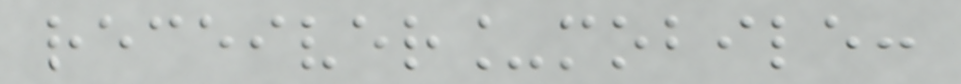receiver_mobile:
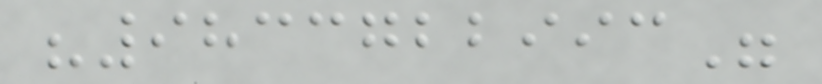"9833722993"
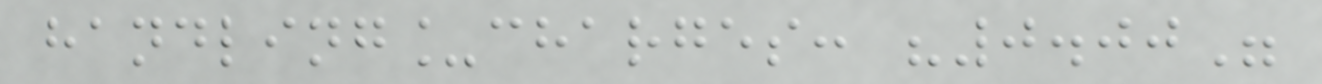handling_charges: "0.00"
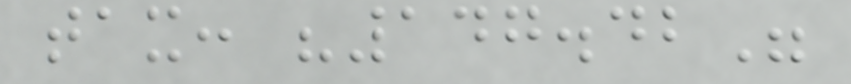tax: "147.42"
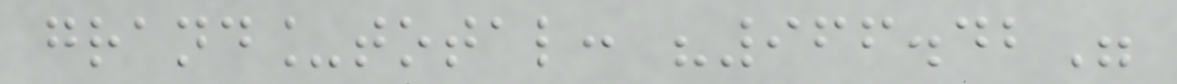grand_total: "966.42"
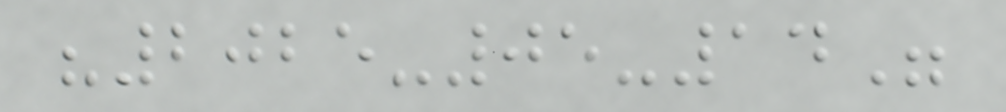"2025-05-14"
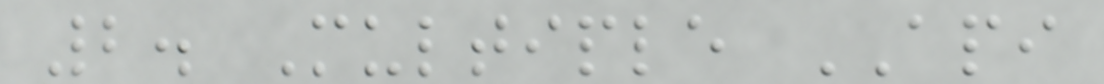2. Multiple API
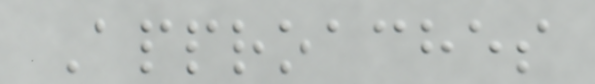Approaches
